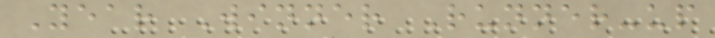Year Winner Runner-up
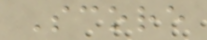Score
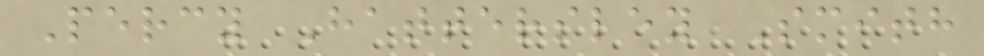Percy Hattersley Smith
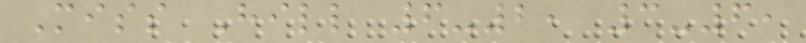Miss Hill 6-2, 3-6,
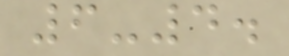6-4.
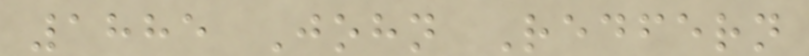1885 John Redfern
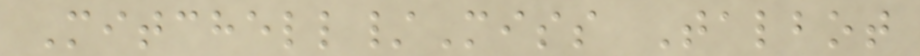Mitchell/Miss Talbot
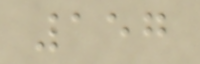157
